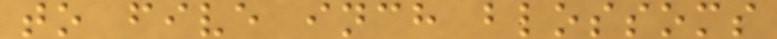to five inch blossoms
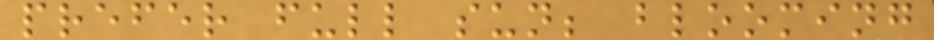prefer full sun; blooming
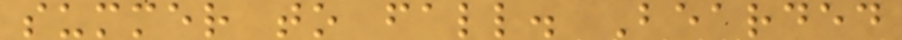summer to fall. Bearded
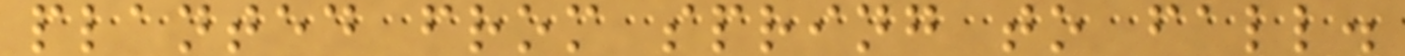planted from spring to fall.
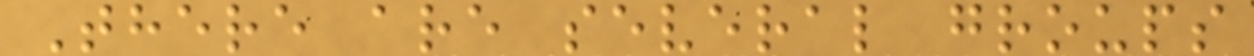There are several groups
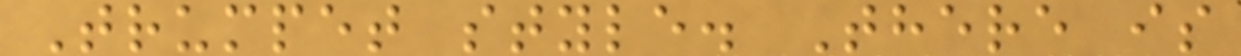Trumpet style. There is
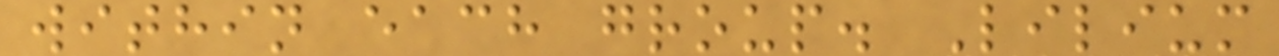within each group. Lilium
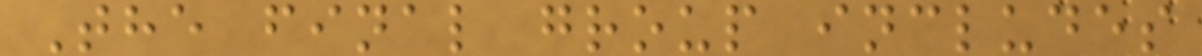The final group includes
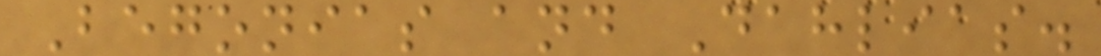Begonias and Dahlias.
